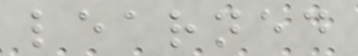learned
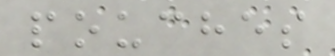pouches
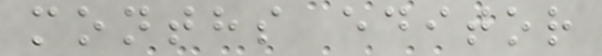months editor
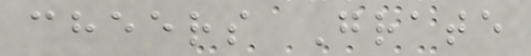cheers Grate
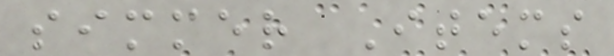simmer Items
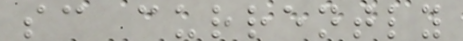sc currently
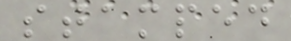stamped
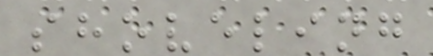shoveling
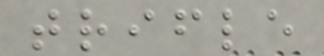trifle
